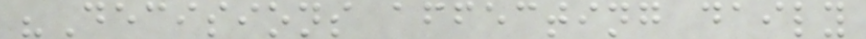"Decisions affecting daily
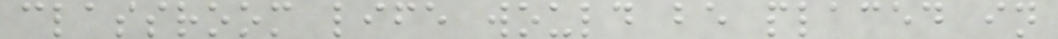classroom life would be placed in
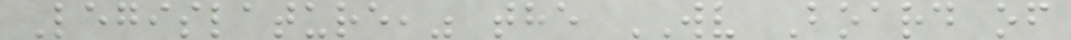Legislature," the WV Board of
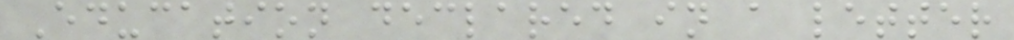Education declared in a letter
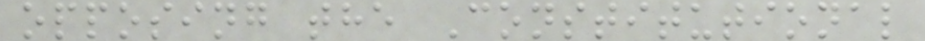opposing the Constitutional
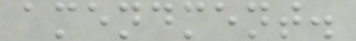amendment.
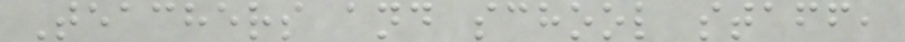Teachers and school staff,
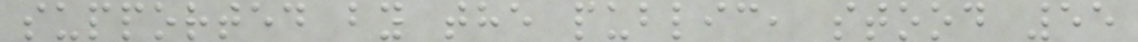supported by the public, stood 55
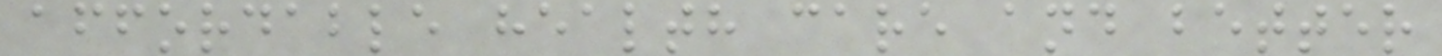affordable health care and better
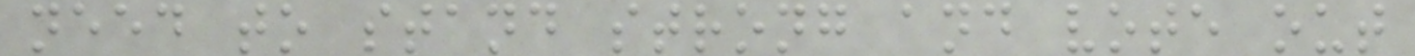need to stand strong and vote out
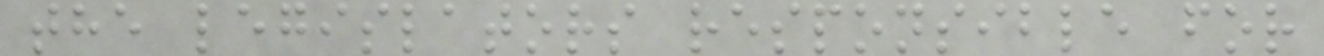the legislators responsible for
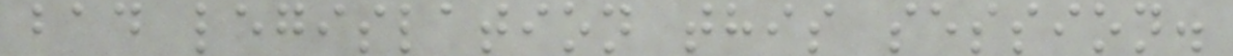bad legislation this session.
